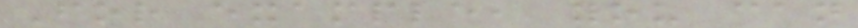For example, you can
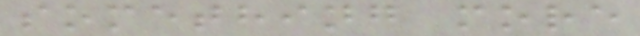something more
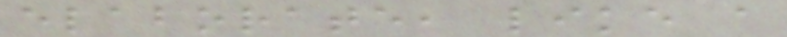elaborate, like a
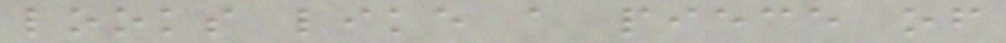looks like a piece of
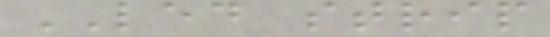LED strip
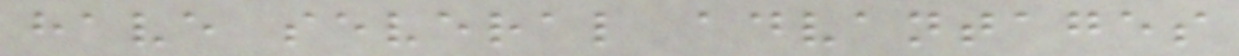have several advantages
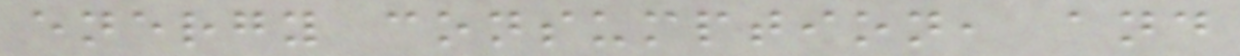energy consumption, and
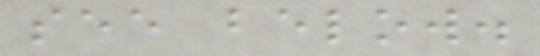see below.
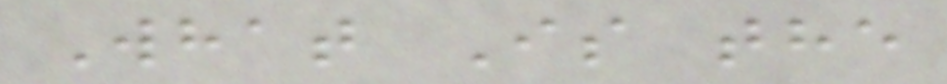What Is the
